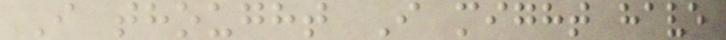I thought I might have
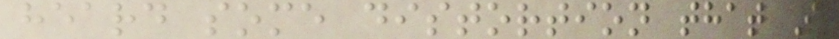heard some distortion that I
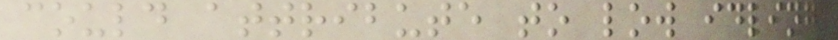could attribute to low idling
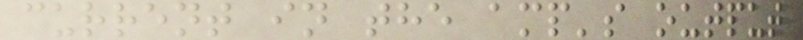current in the amp's output
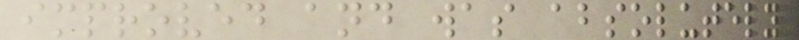improved and was absolutely
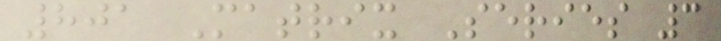801 Matrix Series 3
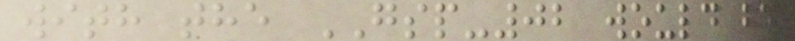with the GSP-02 would be
